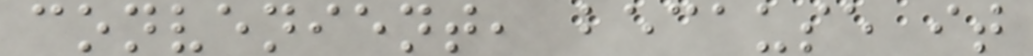convenient, because it
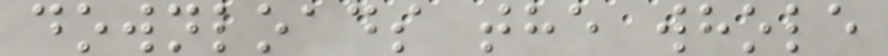downloads the whole
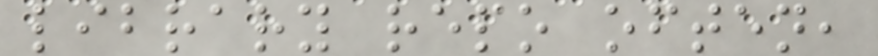library repo often,
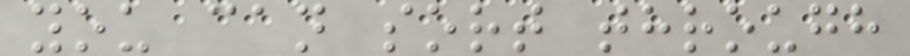you can sort through
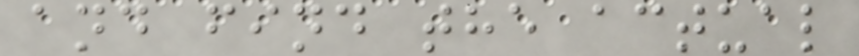and find the actual
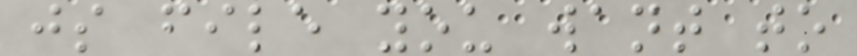js file you want to
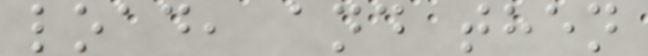load, and then
